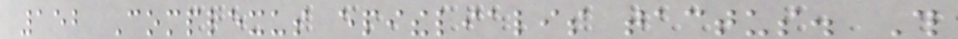152 Complexus epithelialis tactus. This
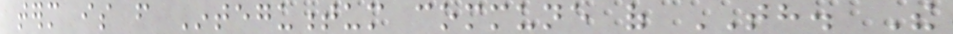term is from Integumentum commune of TH. The
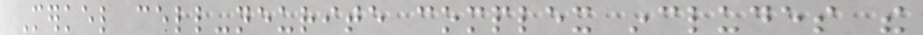Merkel cell-neurite complex includes the
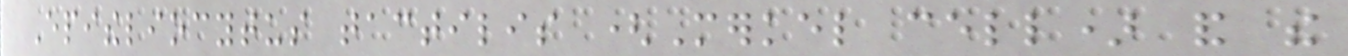Epitheliocytus tactilis (Merkel cell) and the
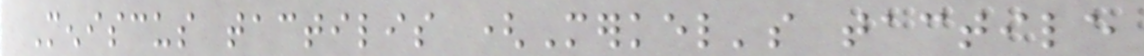Meniscus tactilis (Merkel's tactile
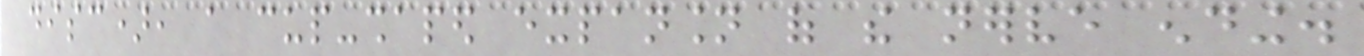disc), a cup-shaped expansion of the nerve ending.
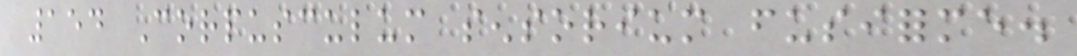154 Corpusculum sensorium fusiforme.
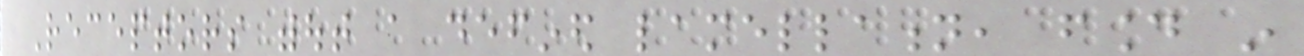Receptors without a defined lamellation, found in
